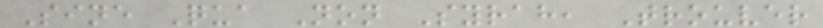Sine Qua Non Syrah, Trouver
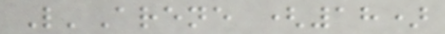L'Arene (18)
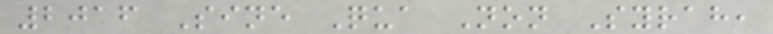2016 Sine Qua Non Syrah,
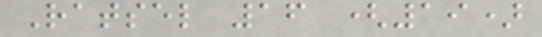Ratsel 16 (19)
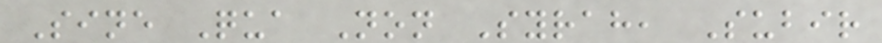Sine Qua Non Syrah, Subir
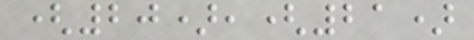(20),(21)
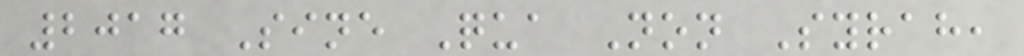2017 Sine Qua Non Syrah,
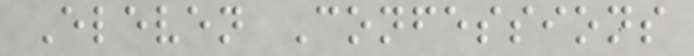Eleven Confessions
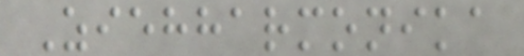Ziehharmonika
